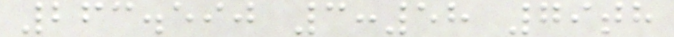263.590 3:58 79th
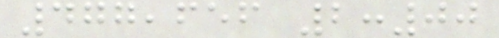477,656 2:00
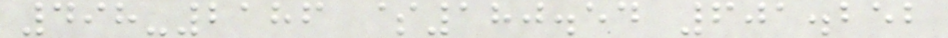498-2186 $180.54 601.252
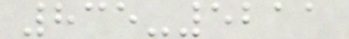835-5211
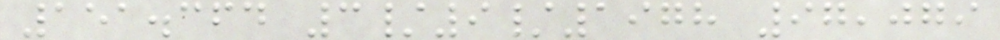151.364 3/9/1978 97,079
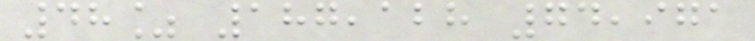48% 187,128 74,971
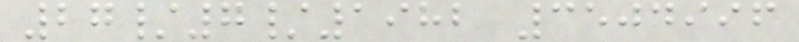27/7/1982 3504996
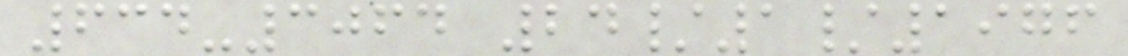634-3064 24/1/1976
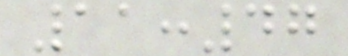11:47
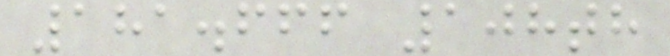181.666 108th
